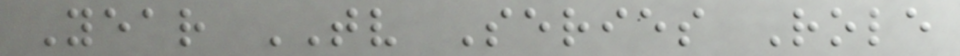Year TV Series Role
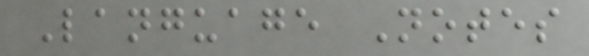Language Notes
